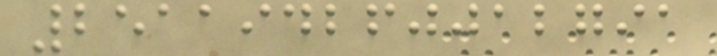251194260012791
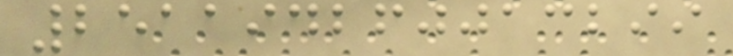251194260013299
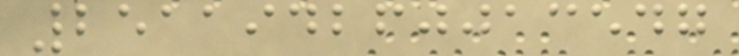251194260013547
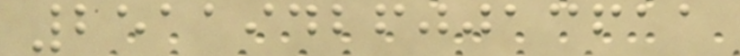251194260013611
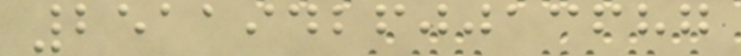251194260013687
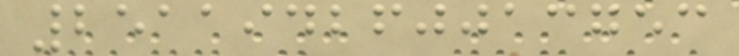251194260013753
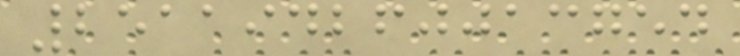251194260013754
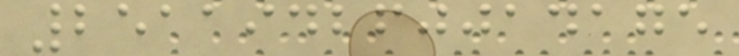251194260014175
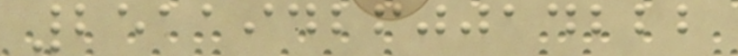251194260014222
